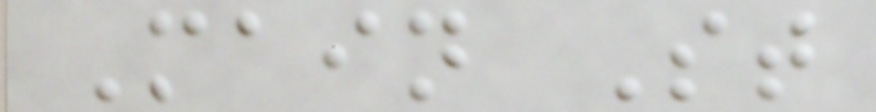Main St
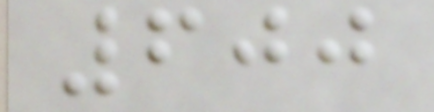600
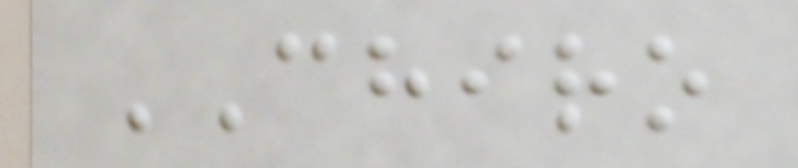CHIRO
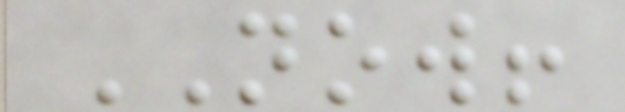NOW!
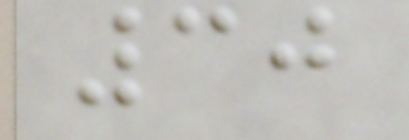30
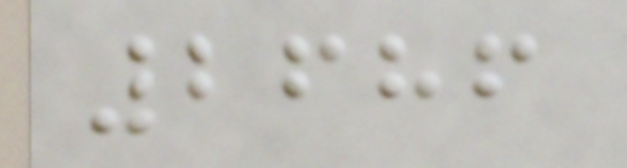2686
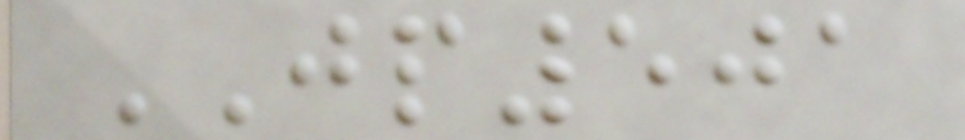JP501
